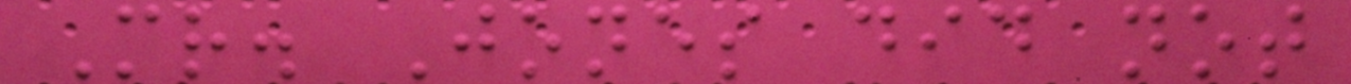Mr. Jones did not
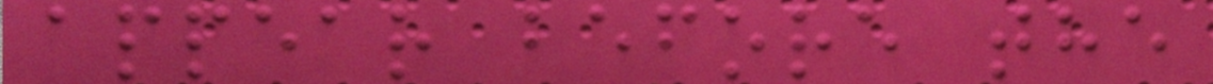appear before the
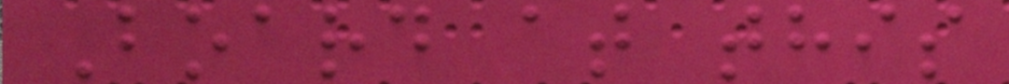Board at this
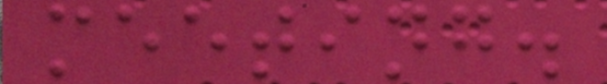meeting.
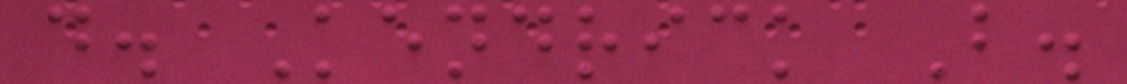d. Kendrick B.
